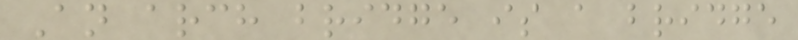An arch bridge is a bridge
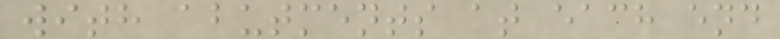with abutments at each end
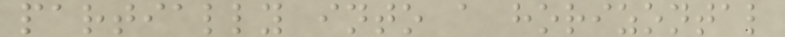partially into a horizontal
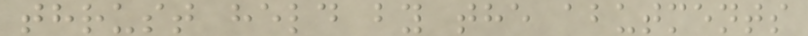thrust held by the abutments
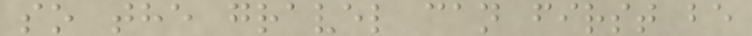so the gravel can first be
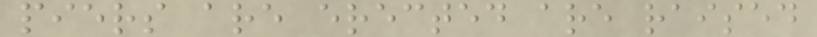piers are erected are raised
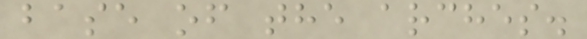base of the arches.
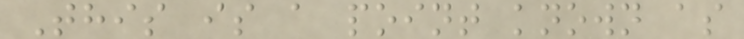This is a point known as
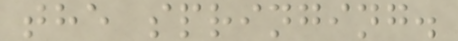the springing.
